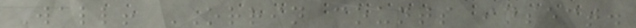Wall! ORRIN counts insect.
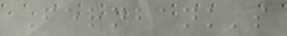Fernbank's
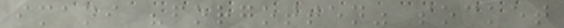imani "forgotten" socket
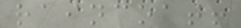raincoat!
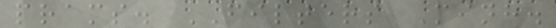prams. FILTERS Minh.
